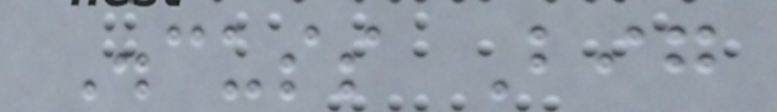Discuss Big
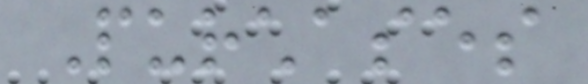Purchases
